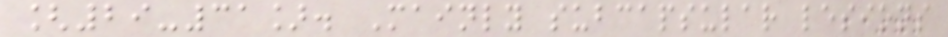[29-31]. Mainly subcapsular lesions
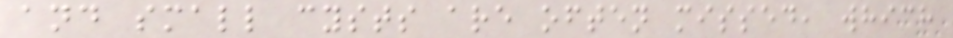and small cysts are often missed, which
